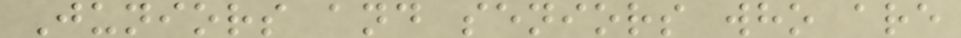Juniors and seniors who are
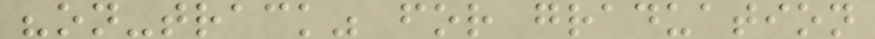"on-track" for graduation
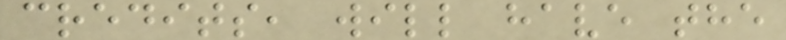credits, will have the
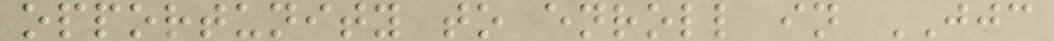opportunity to enroll in JJC
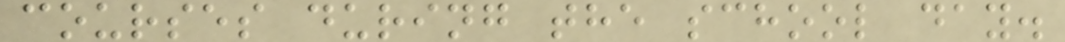courses during the school day.
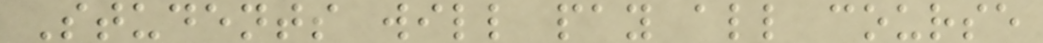Students will pay all course
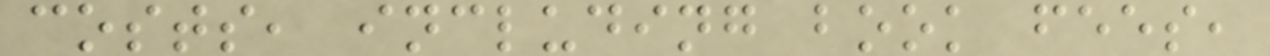costs, including book fees,
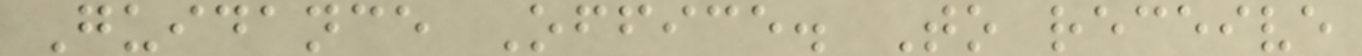Guidance Office. To receive
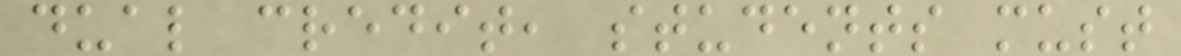dual credit, students must
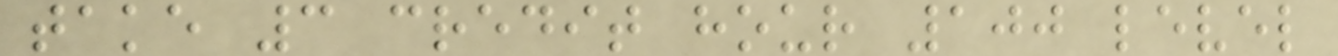take 3 credit hour 100 level
